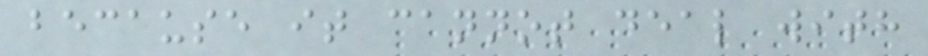because it cannot deal with
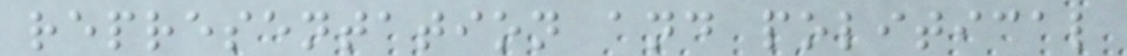representation and political
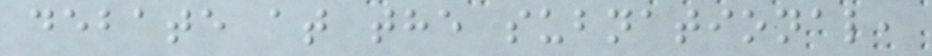debate at the subnational,
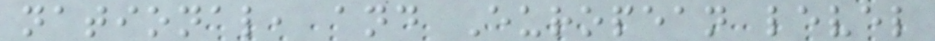national, and European level
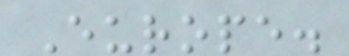Europe.
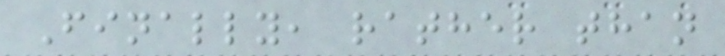Finally, rather than
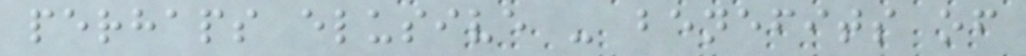perhaps elusive - benefits of
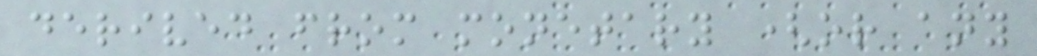derived from monetary (or any
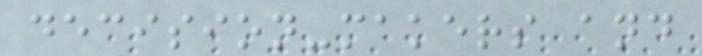decision-makers and
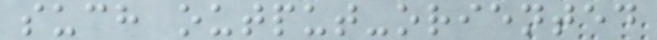such output-oriented
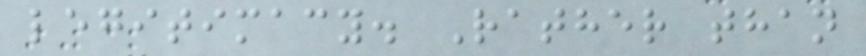legitimacy. Rather than
